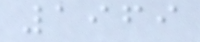1969
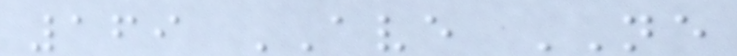169 AVE NE
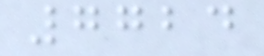7724
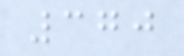370
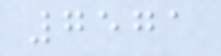7571
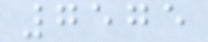7575
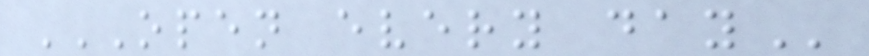OPEN EVERY DAY
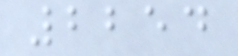2254
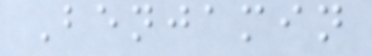Benjamin
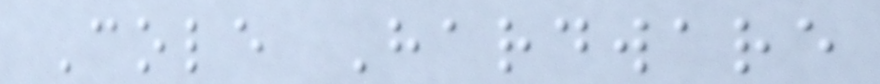Cole Hardware
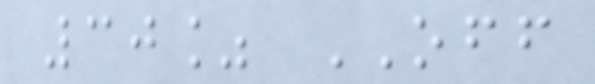30% OFF
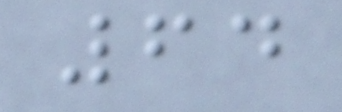64
